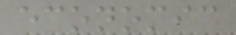economic
